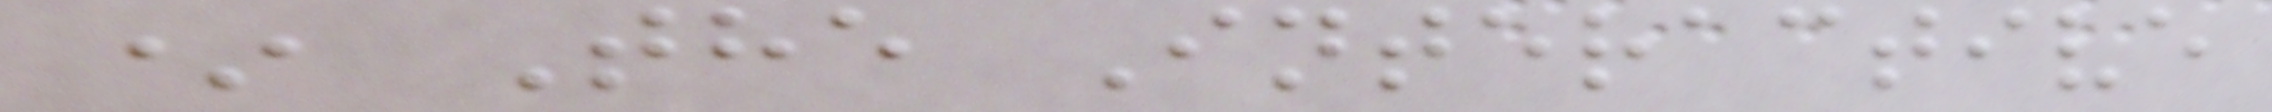* The Interactive
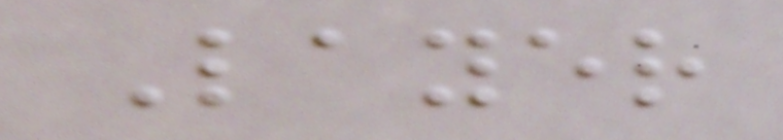Layer
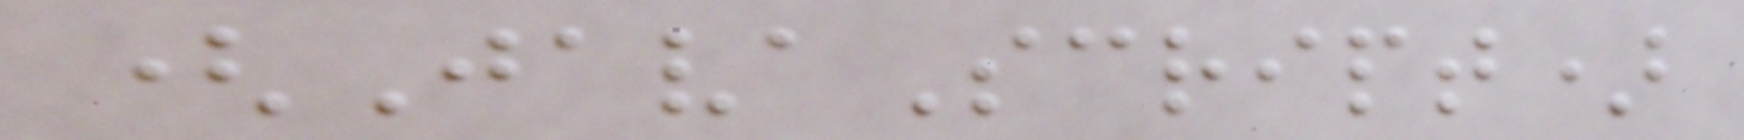(JavaScript)
